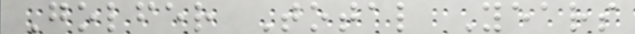Golfer Total Years
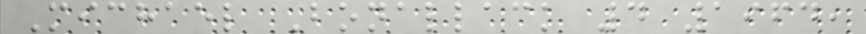Michael Bonallack 4 1964,
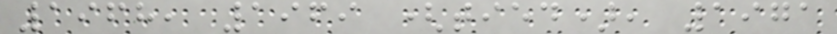1968, 1969 (tied), 1971
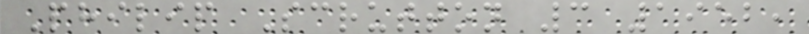Philip Scrutton 3 1952,
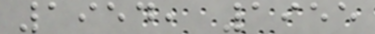1954, 1955
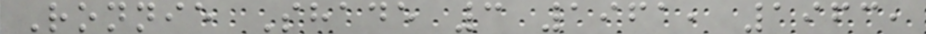Ronnie Shade 3 1961, 1963,
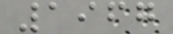1967
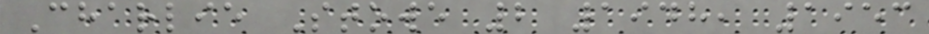Charlie Stowe 2 1948, 1953
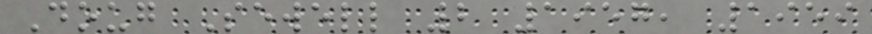Doug Sewell 2 1957, 1959
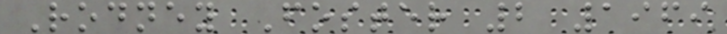Rodney Foster 2 1969
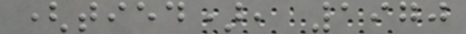(tied), 1970
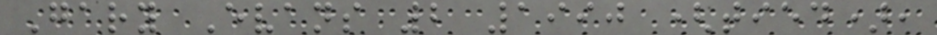Gary Evans 2 1990 (tied),
